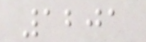1201
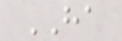HA
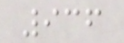936
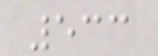533
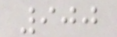900
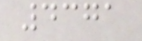4371
